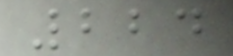224
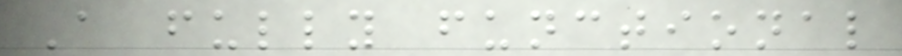A fully functional
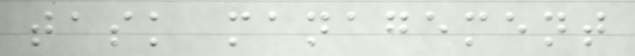task management
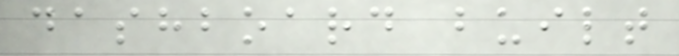dashboard built
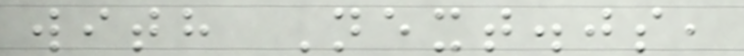with Next.js,
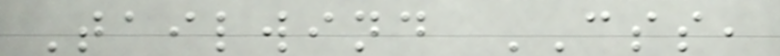Tailwind CSS,
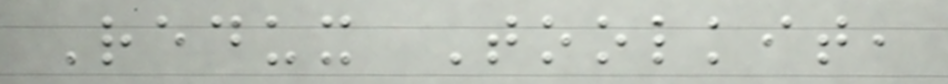Redux Toolkit,
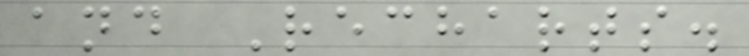and Recharts.
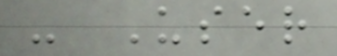- User
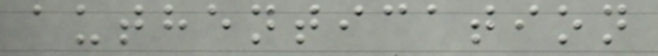authentication
